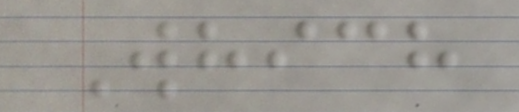Which
